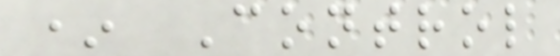* Control
